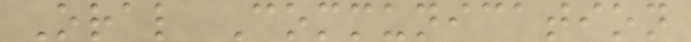Oral Communication
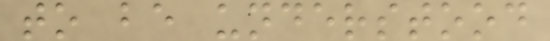to be understood
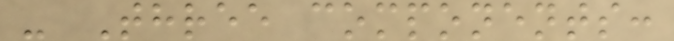- Three components:
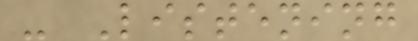- Listening
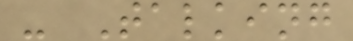- Talking
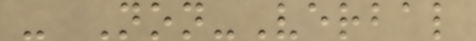- Non-Verbal
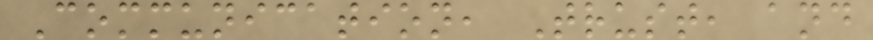Communication, Trust, and
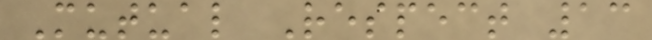Mutual Respect 13
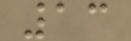13
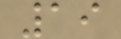19
